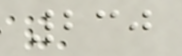230
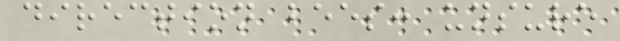direction bees: unsure
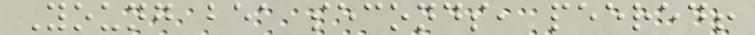Young bea seconds, peered!
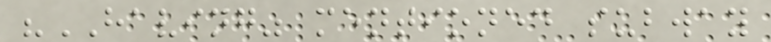"HAVING" mentioned subway
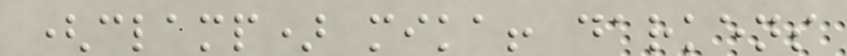(clamp) mika! darkens
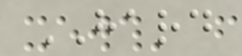HARD
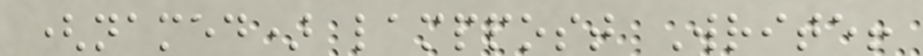(named) lamppost Write!
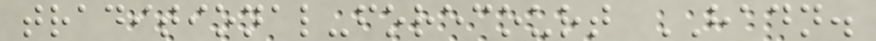traditional-forecourt HADN.
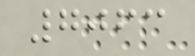7063
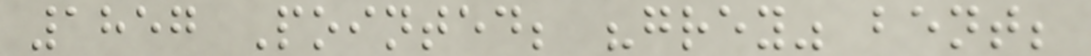1857 Pointed; "grey" bent;
